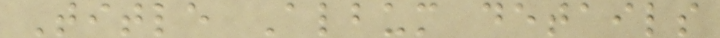Title Album details
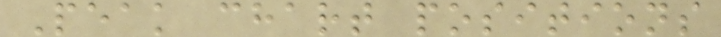Peak chart positions
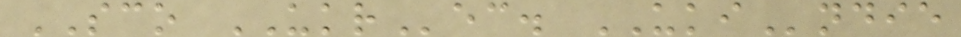SCO UKRec. UKIndie
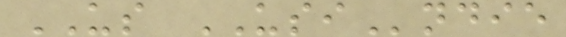US USIndie
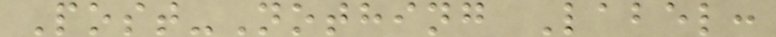Post-Nothing Label:
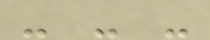- - -
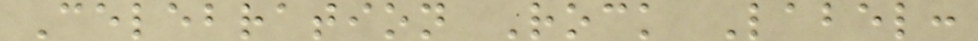Celebration Rock Label:
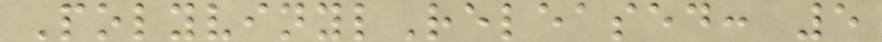PolyvinylReleased: 5
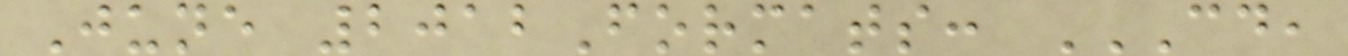June 2012Formats: CD,
